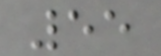55
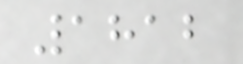1812
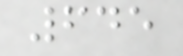645
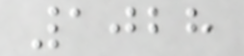1028
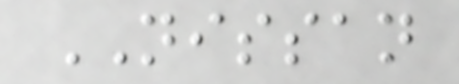NISSAN
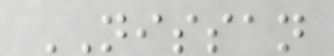NISSAN
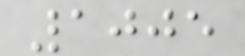1005
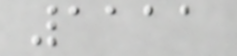1111
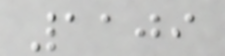1109
